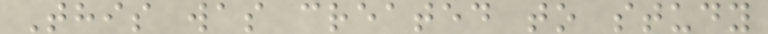This was created to study
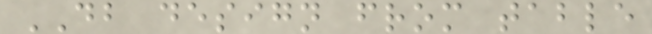DB design from table
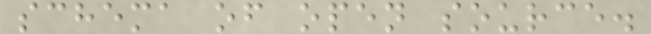schema of open source.
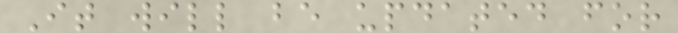It will be updated for
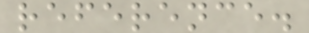reference.
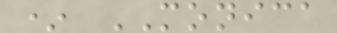* MONICA
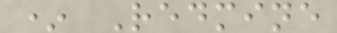* Redmine
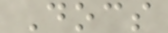Docs
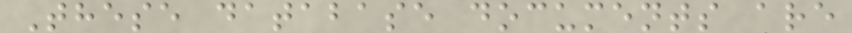These database documents are
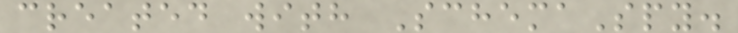created with SchemaSpy.
